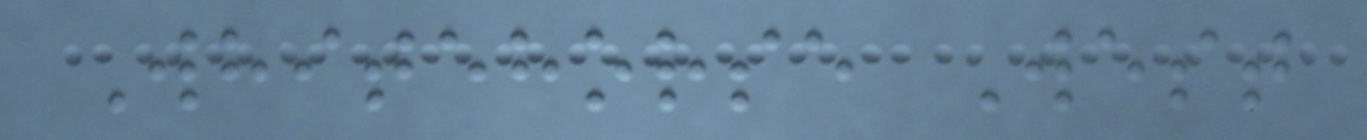Whitehorse West
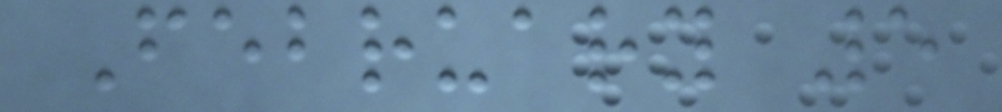February 5
